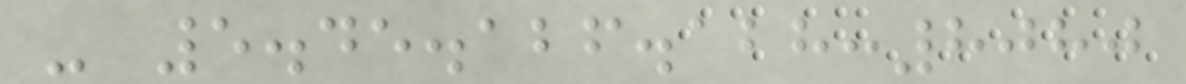- 5.45.126.128:8080
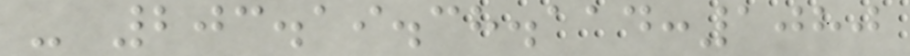- 203.19.38.114:1080
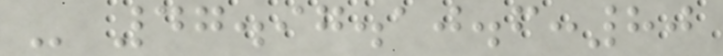- 47.97.10.6:80
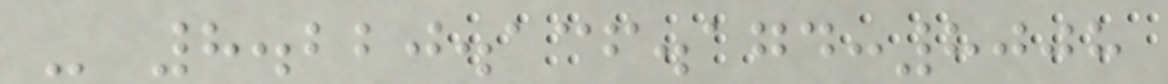- 8.220.136.174:8008
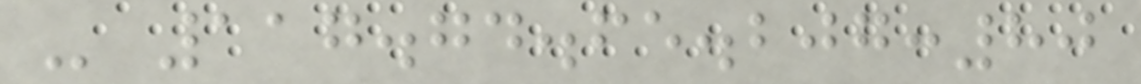- 117.74.65.207:80
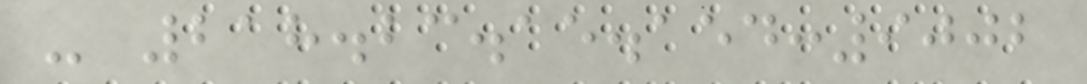- 218.23.15.154:9002
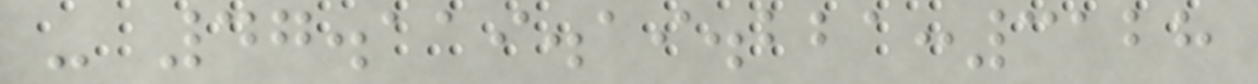- 47.119.19.221:3128
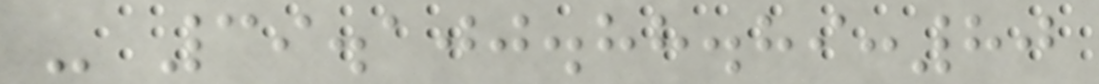- 39.100.88.89:80
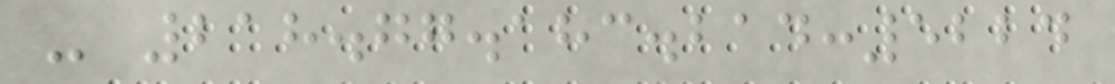- 218.77.183.214:5224
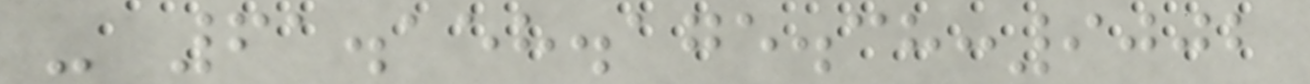- 61.158.175.38:9002
